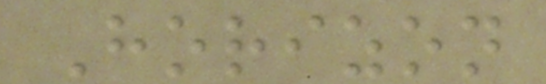Horizon
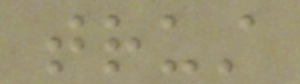trust
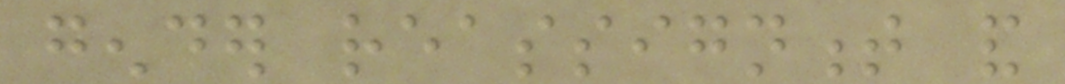gender reassignment and
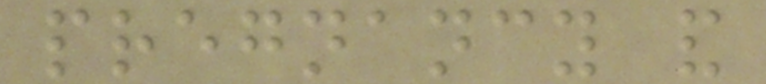pregnancy and
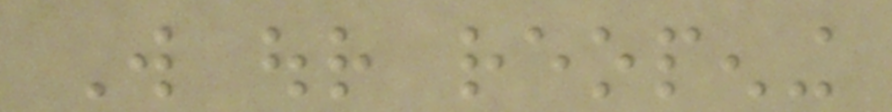Will our reopening
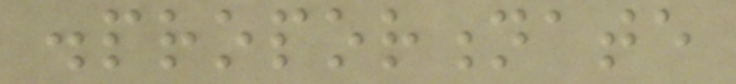disproportionate
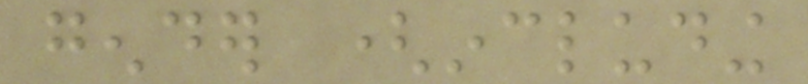gender (including
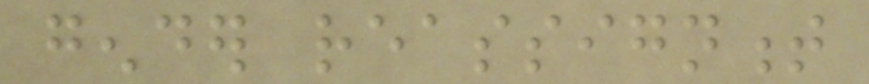gender reassignment
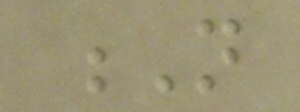N
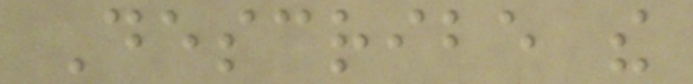Describe the
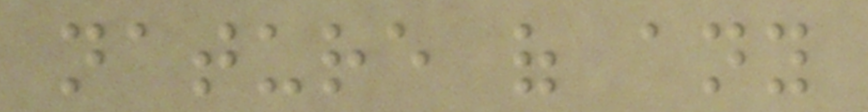nature of any
